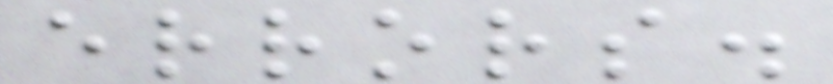errors.
